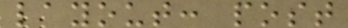layout: post
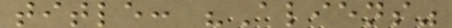title: "Aliens"
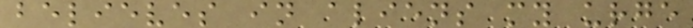believes in aliens my urge
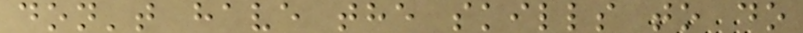don't have the skills to do
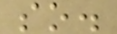so.
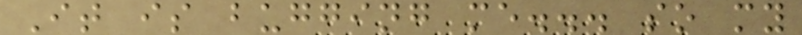It is bugging me... so my
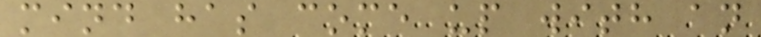mind has come up with an
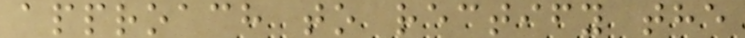approach to rectify the
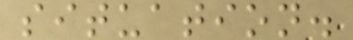situation.
